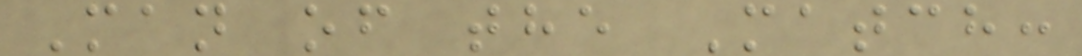Man of the Match:
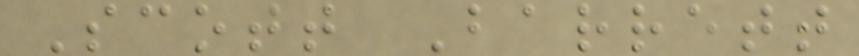Scott Barrett
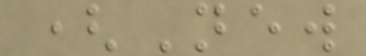(New
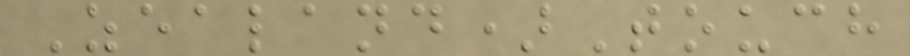Zealand)Touch
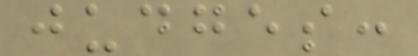judges:
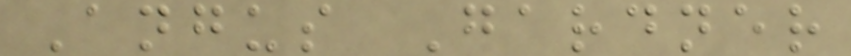Angus Gardner
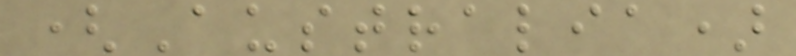(Australia)
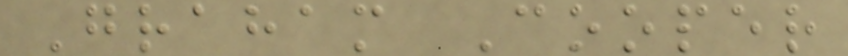Graham Cooper
